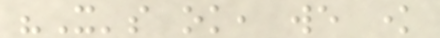"It's ok, we know
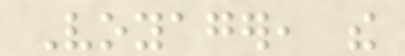Voyager, the
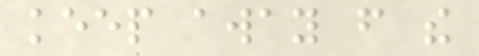keep away from the
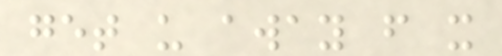get us away from it
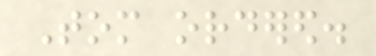Tom ordered.
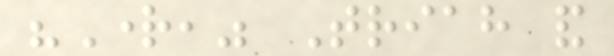"Right," Triah and
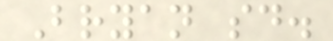Bryan said.
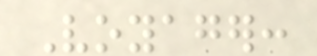Voyager:
